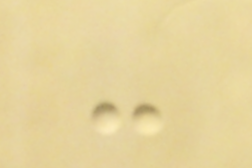-
